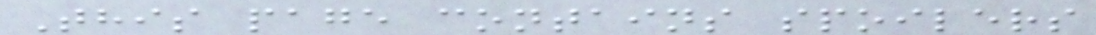This page contains spoilers
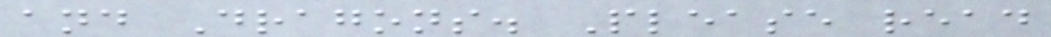and Dragons. Please read
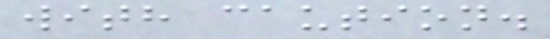with caution.
